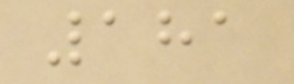181
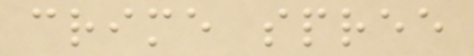crime spree
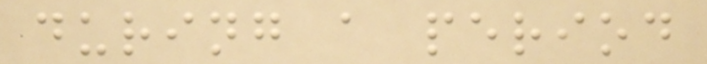during a period
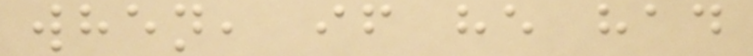when, if he had
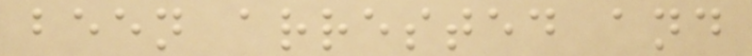been arrested and
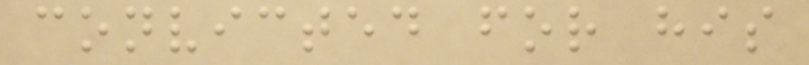convicted for his
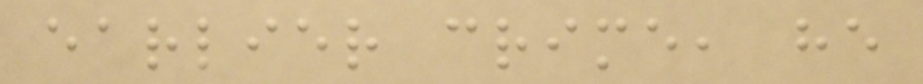earlier crime, he
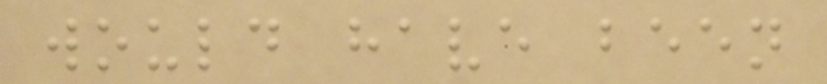would have been
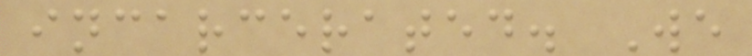incarcerated. We
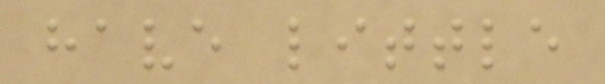have little
